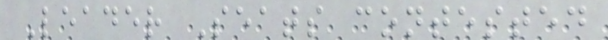Leader Seats contested
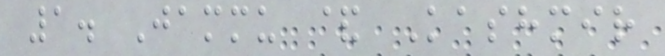1. Jammu & Kashmir
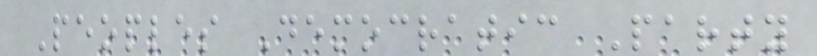Peoples Democratic Party
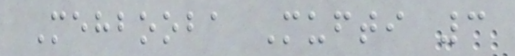Mehbooba Mufti 3
